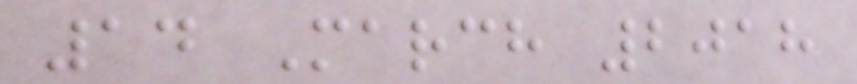14 March 2018
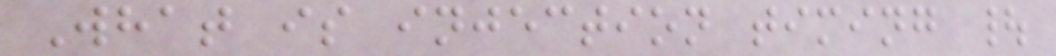What is injection timing |
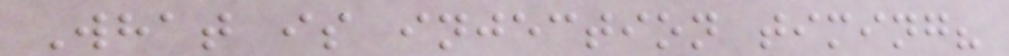What is injection timing?
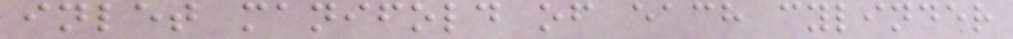inlet manifold of each cylinder
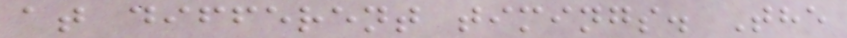at different timings. The
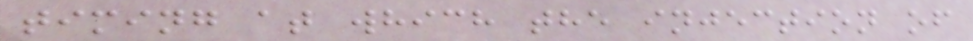timing at which the injection of
